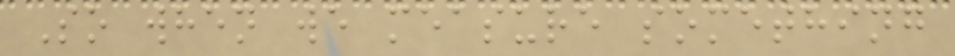So when we measure something
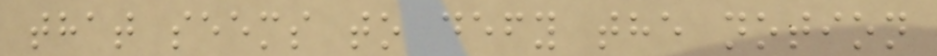that seems to defy the notion
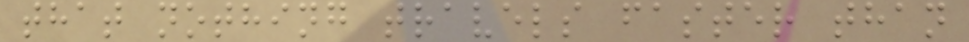that nothing travels faster than
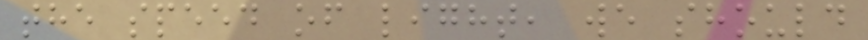the speed of light, we should
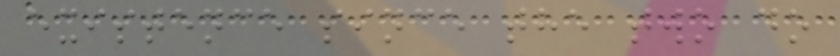existence since the two do
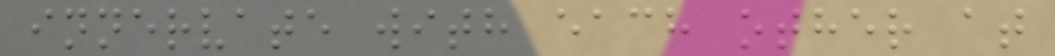innervate with each other at
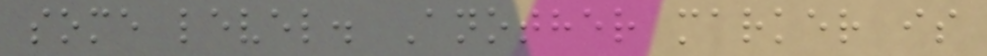some level. Another marker is
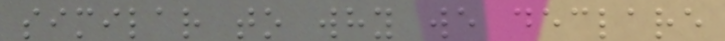similar to why we declare
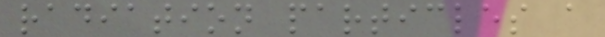radiation particles a
